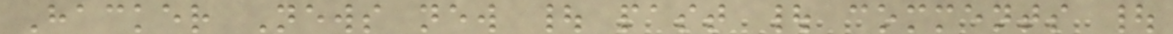Hacker News new | past | comments |
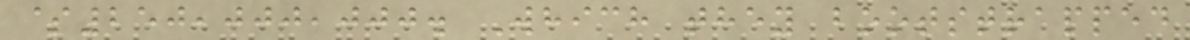$250,000,000. Which they bootstrapped
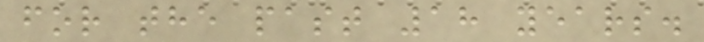for the past 18 years.
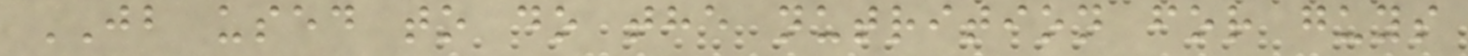JB used to do the nutrition for guys
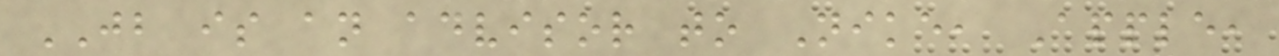JB is an advisor to Nike, Apple,
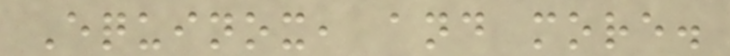Equinox, and more.
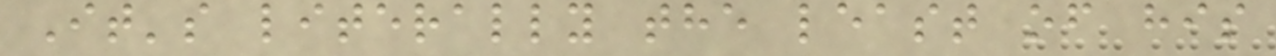It's literally the least of his
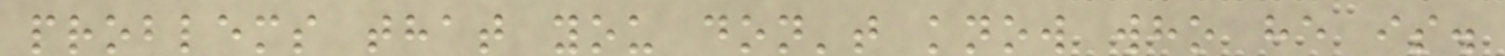problems that you don't know who he is.
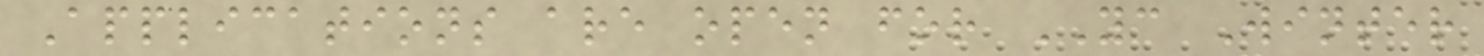Applications are open for YC Winter
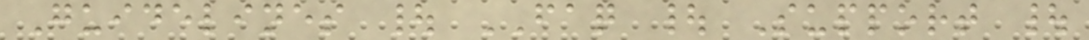Guidelines | FAQ | Support |
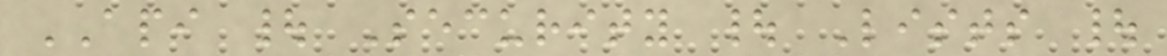API | Security | Lists |
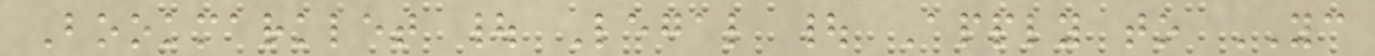Bookmarklet | Legal | Apply to YC
